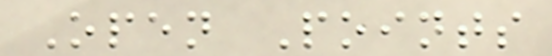Open Points
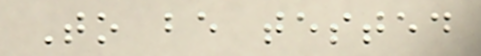To be tested
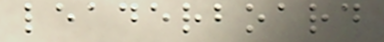leaderboard
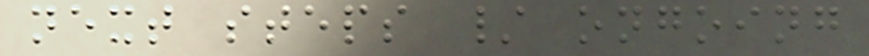next steps / ongoing
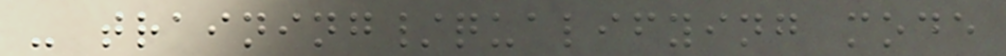- training/qualifying mode
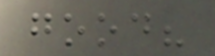good?
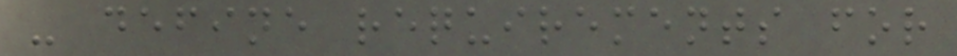- define requirements for
